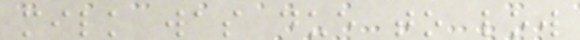milk was due to low
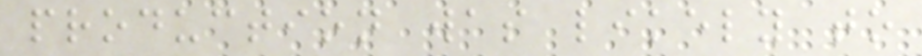production was likely to
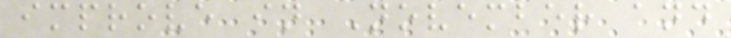improve in November and
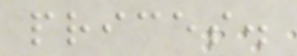prices.
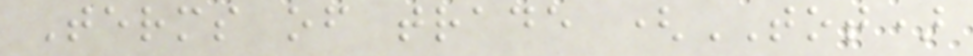Terms of trade (TOT)
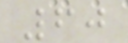60
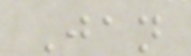Jan
